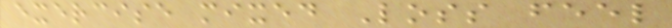exercise mixed Loss feel
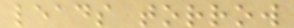leads torrow
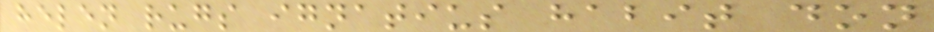helen rugs ignatius habit don
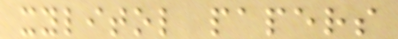xylitol papers
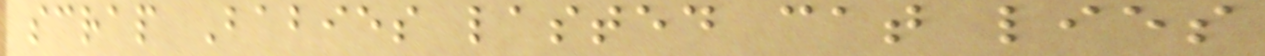scrap Babies lasted cat lies
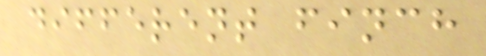different finch
